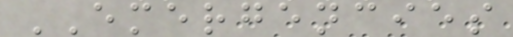EMERGENCIES
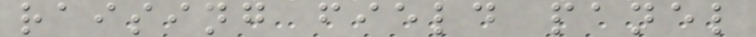raising field panel
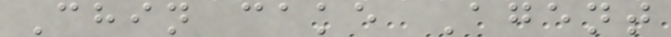Chin cake Agent
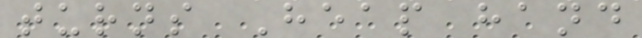turns Heap hand
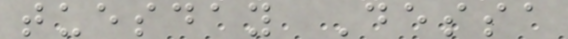tuesday Dessa
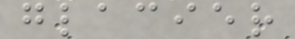glacier
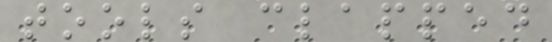tools clapped
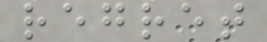regret
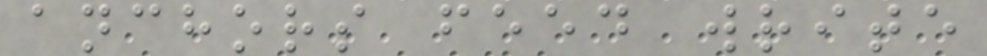anchors feed write
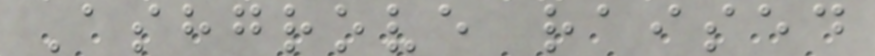Ashgrove raised
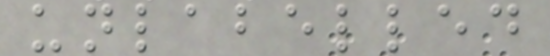unlabelled
